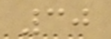30
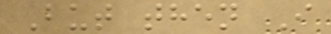But then I
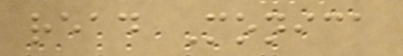read Monica
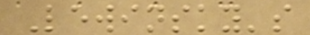Lewinsky's
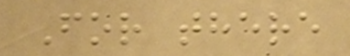For there
